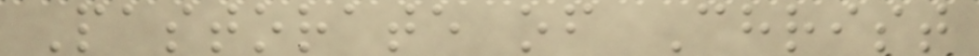Pastorate of Christ
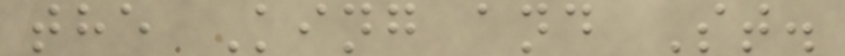the King and St.
